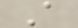A
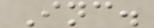Inc.
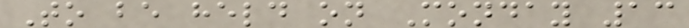To be held on Monday 13
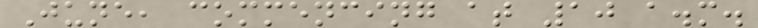June, commencing at 10 a.m.
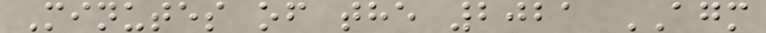Minutes of the 2021 AGM
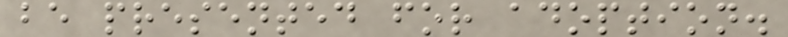be presented for adoption.
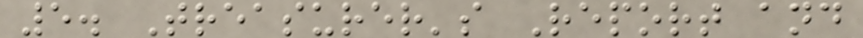5. Treasurer's Report and
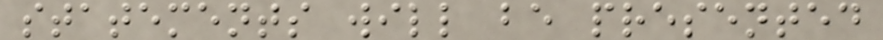statements will be presented
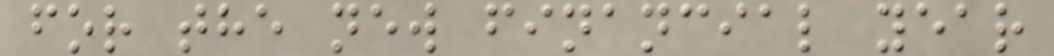for the new financial year
